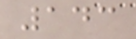143
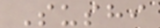Sushi
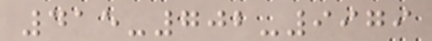415-702-9979
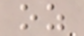oz
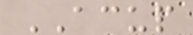ACUP
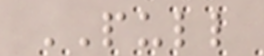PULL
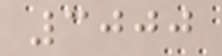3000
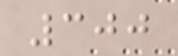300
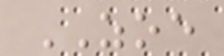ZOE
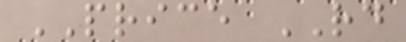PRICE RD
